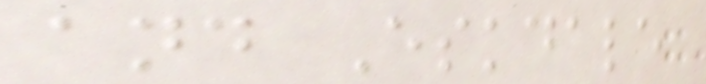and Eskdale
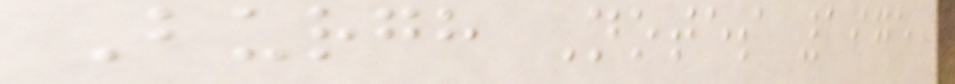Burgh Notes 1975
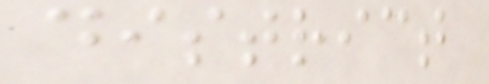district
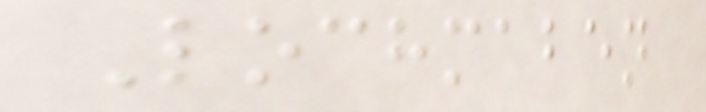Lochmaben
